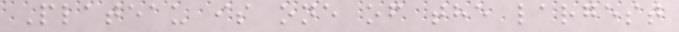Plateau is one of the largest
